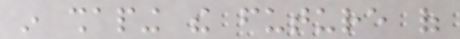in shaping the future of
